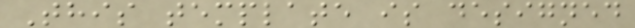This template is designed
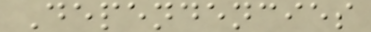Dependencies
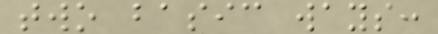two basic ways:
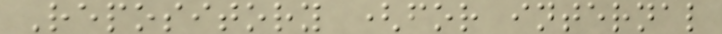Repository (for internal
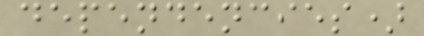dependencies)
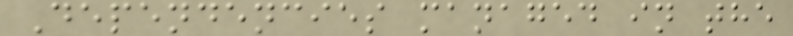Dependencies managed in the
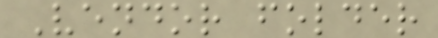Vendor folder
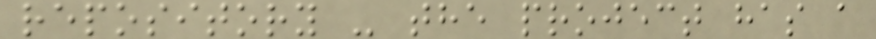repository - the project has a
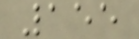155
